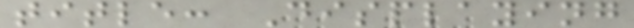title: Displaying
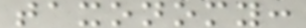taxonomy:
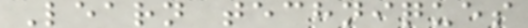Learn techniques
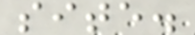site.
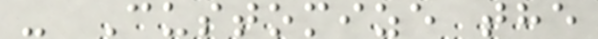- Customize the
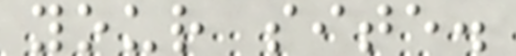your site.
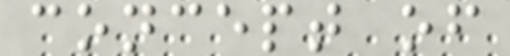concept of
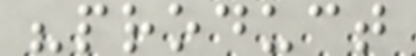"product
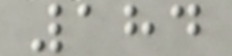184
